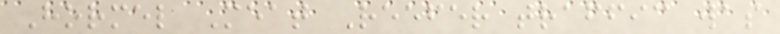Hormel Meat Reefer traffic was
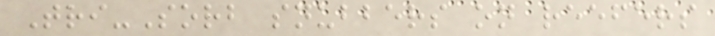Tri-Sorb snubbers on reefers
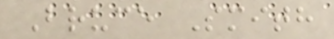Bruce Smith
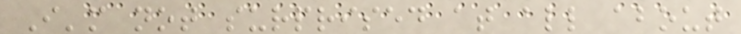I'm not surprised at all about
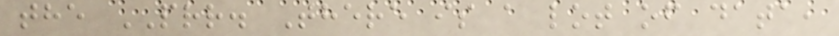the PRR. There is a lot of data,
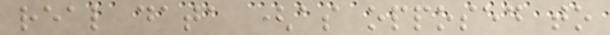real data (as opposed to
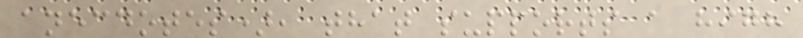anecdotes), that supports a high
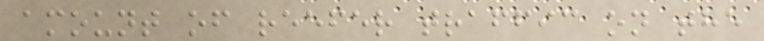amount of reefer traffic on the
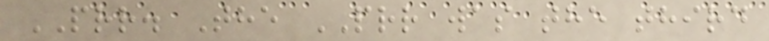PRR. The PRR was the third
